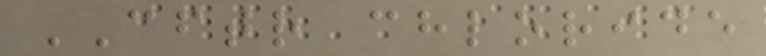CFTR chloride
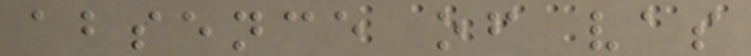absence of vas
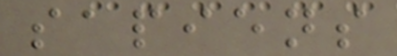sapiens
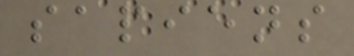sapiens
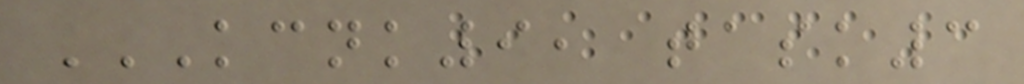KCNK9, TASK3
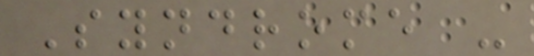Syndrome -
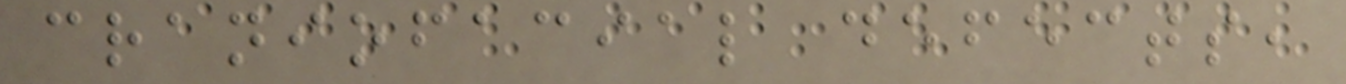craniofacial defects,
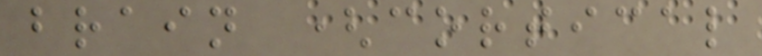brain (cortical
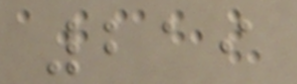219
